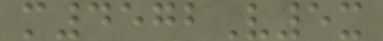m4572V5x
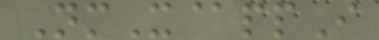NmX@ppI
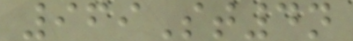969St4n
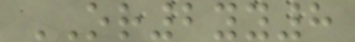OR2yy8
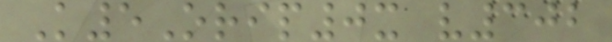K5Orip0x v302
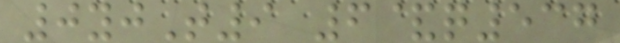0yjT9 6&q537
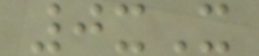0xX
